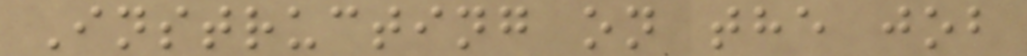Instructing on the job
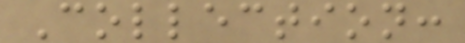Collection:
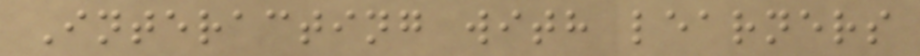Interacting with learners
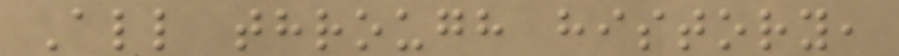All through history,
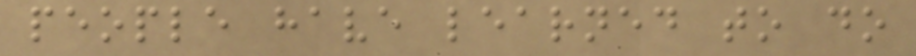people have learned to do
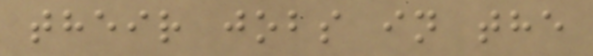their jobs in the
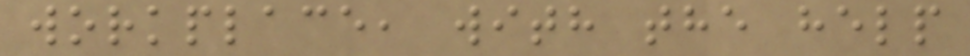workplace, with the help
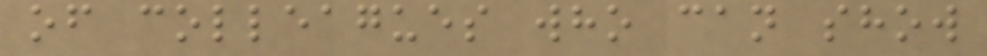of colleagues who can show
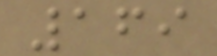169
